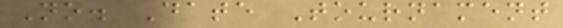No. Date Tournament
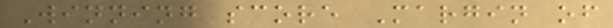Winning score Margin of
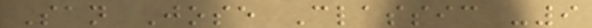San Jose Classic -9
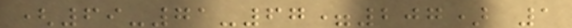(69-71-67=207) 1
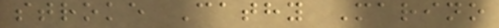stroke Cathy Marino
